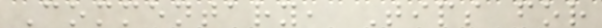Commentary, Tips for
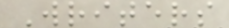Writers
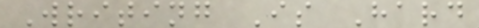Writing Is Hard
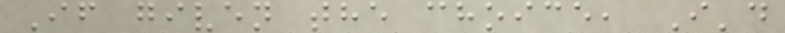If given the choice, I'd
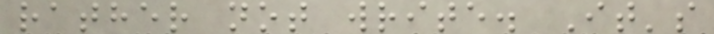rather not write. It's
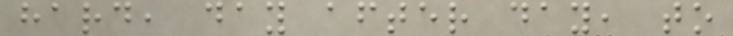hard, day after day, to
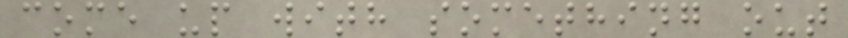come up with something out
